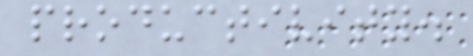productivity.
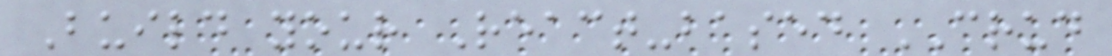Build your React-based CRUD
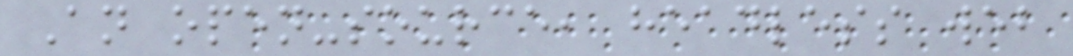An open-source, headless web
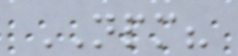NPM?
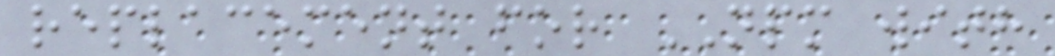replacement for NPM with
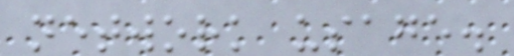network usage.
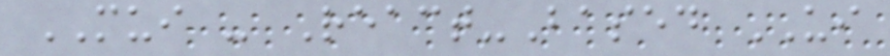MUI - React-Based UI
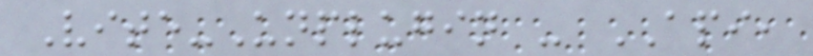Vite-Unplugin - API,
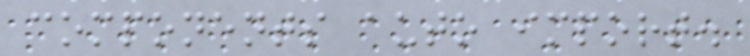components auto import.
